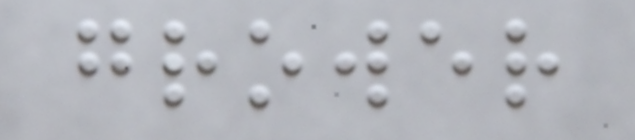grower
